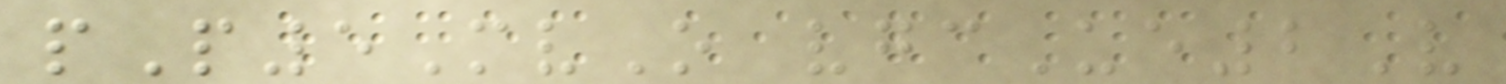pP5MvO vgcUe2V
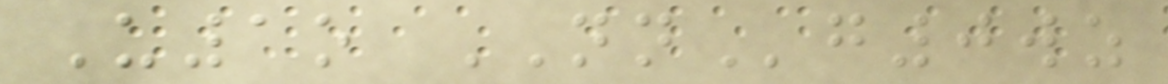U1o NNg0wz
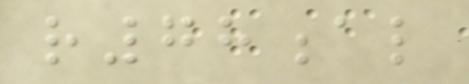r78al
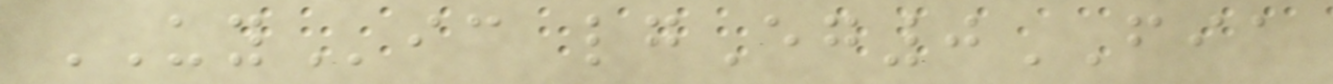UYic lgEg0FIA
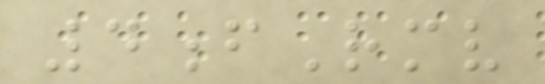4fRmv
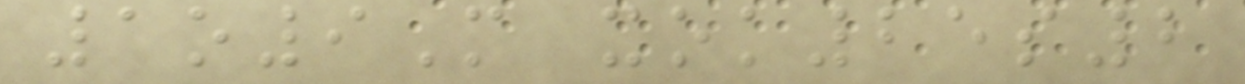1o9M xok25s2
